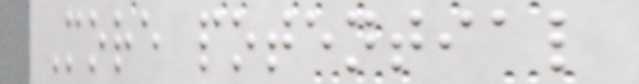More potential
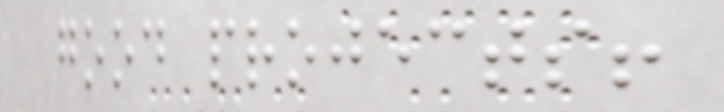good projects!
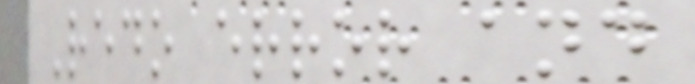Redo error and
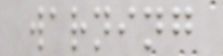warning
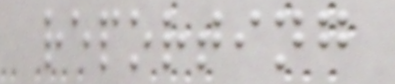reporting
